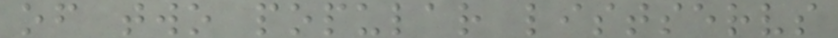of two popular listservs
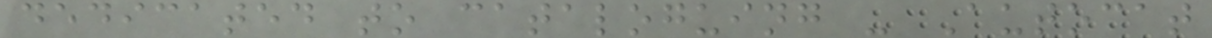dedicated to cataloguing - Autocat
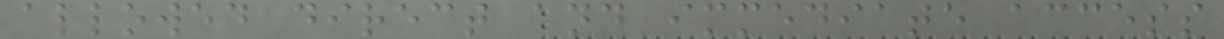allowed direct and immediate access
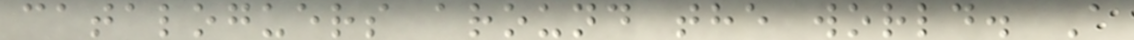cataloguers around the world. A
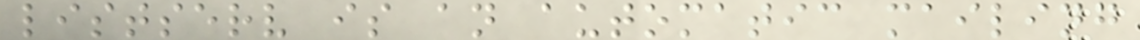listserv is an automatic mailing
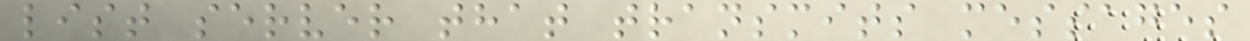list server that transmits messages
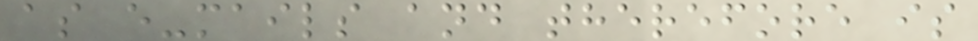as e-mails and therefore is
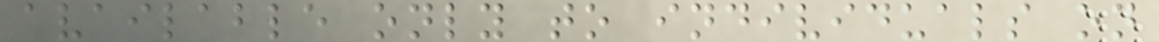available only to individuals on
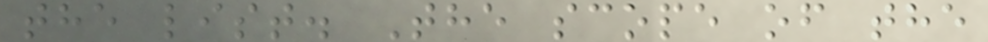the list. The scope of the
